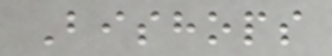Bishops
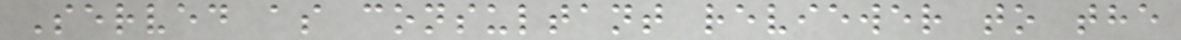Served as consultant reviewer to the
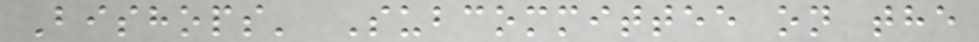Bishops' Subcommittee on the
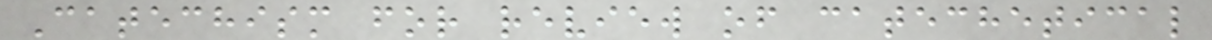Catechism for review of catechetical
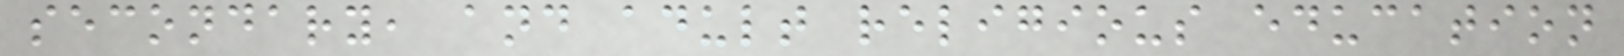secondary, and adult religious education
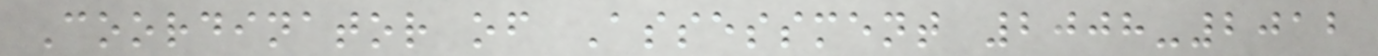Coordinator of Assessment 2008-2012
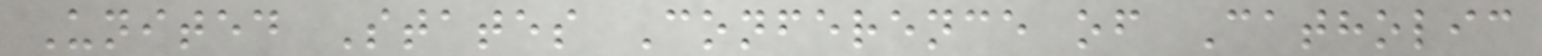United States Conference of Catholic
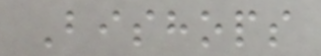Bishops
